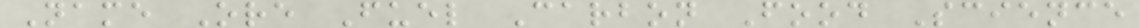Name Ore Fuel Carbon Food Science
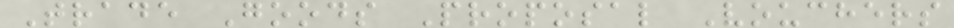Trade Goods Proposal Vouchers
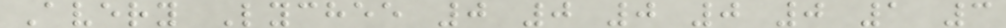Avery Lychee 0 0 0 0 0 1 3
